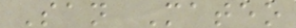San Mateo
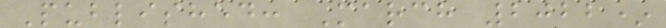Published: March 2022*
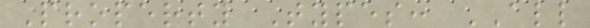Property Types: ALL
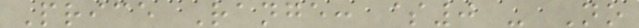Price Range: $0 - No
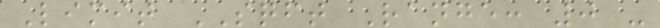Limit SQFT Range: 0 -
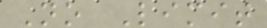No Limit
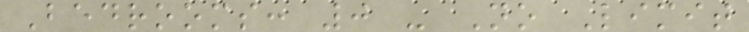Bedrooms: 0 - No Limit
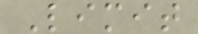Limit
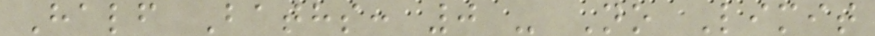Half Baths: 0 - No Limit
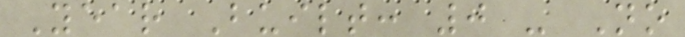Year Built: 0 - No
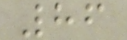86
